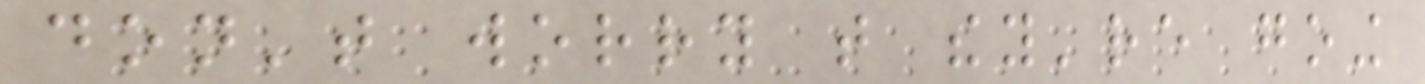don't worry that they're going
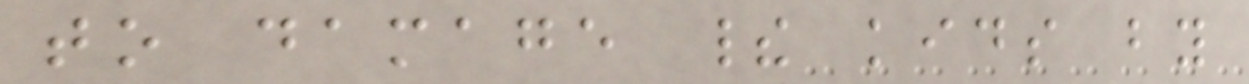to damage their kids by
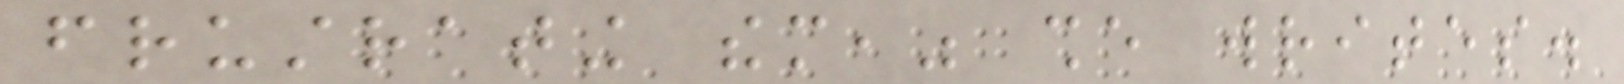frustrating them," she writes.
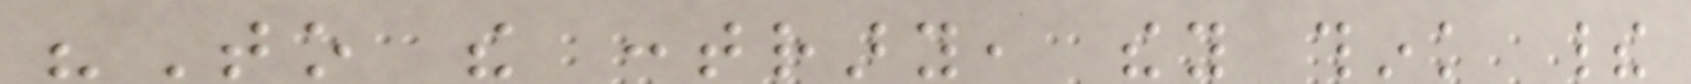"To the contrary, they think their
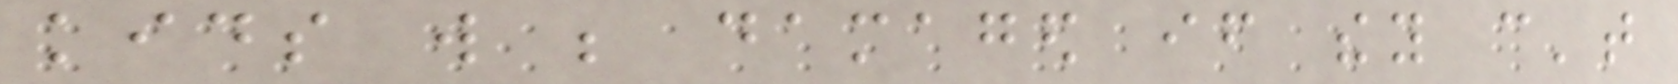kids will be damaged if they can't
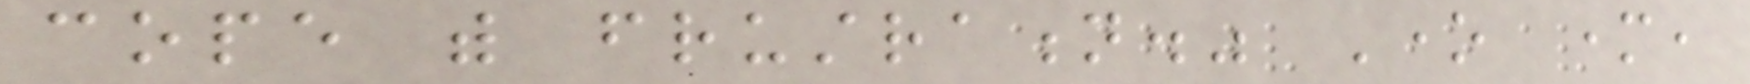cope with frustration." One mother,
